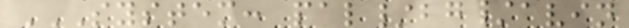SYSTEM: PAL/BG/AVIN
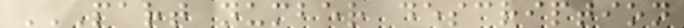PART NUMBER DESCRIPTION
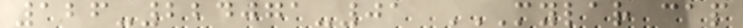126-224071-01 MYLAR CAP
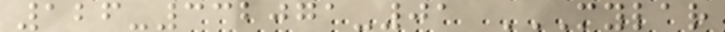126-332071-01 MYLAR
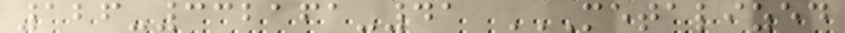126-332161-41 METALIZED
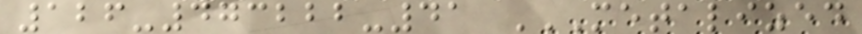126-473222-41 METALIZED
